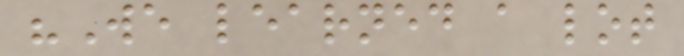"We learned a lot
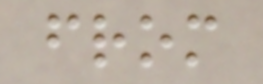from
